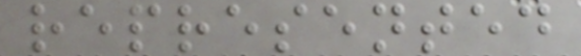represented
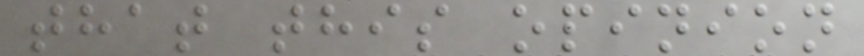that this opinion
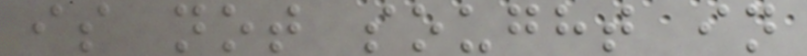is not sought in
